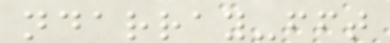ndarray-fft
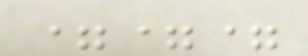===
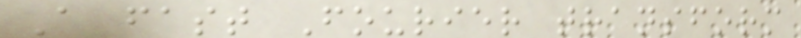A fast Fourier transform
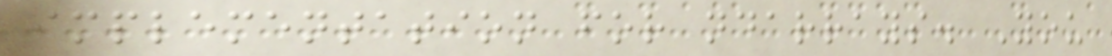implementation for ndarrays. You
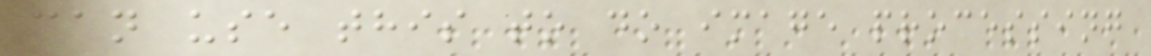can use this to do image processing
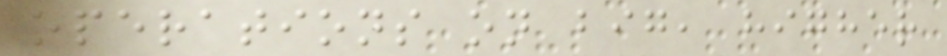operations on big, higher
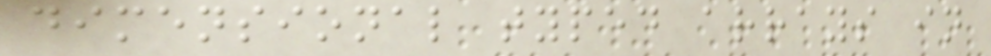dimensional typed arrays in
